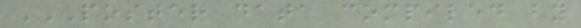POSTER DATA COMPILED BY
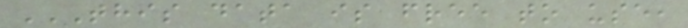THIS DATA IS FREE TO USE,
